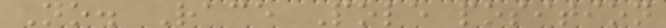No. Race Pole position
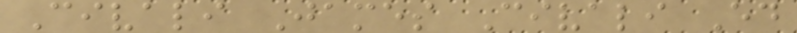Civali James Civali Ed
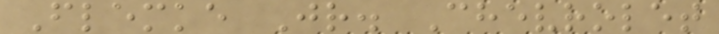Flemke Jr. Chevrolet
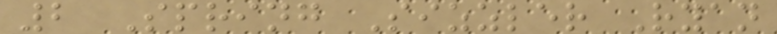2 Spring Sizzler Ryan
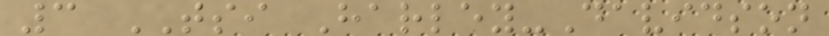3 TSI Harley-Davidson
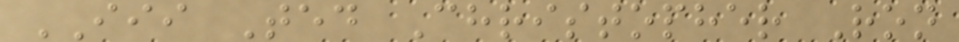III Ted Christopher Ron
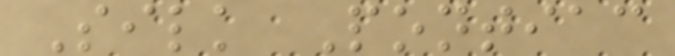Silk Pontiac
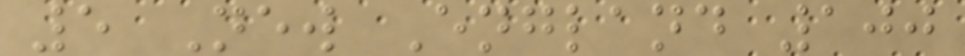5 New England 100
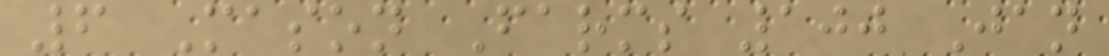6 Mason Farms 100 Jan
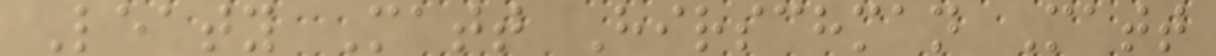Leaty Matt Hirschman Matt
